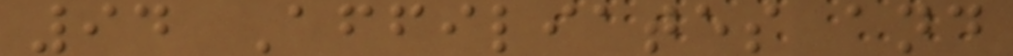94 Affiliates and
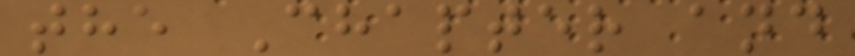the Chapter and
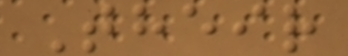Their
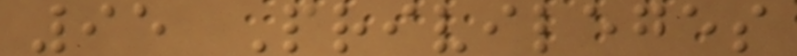95 Privileges
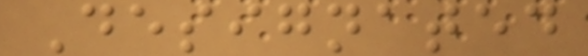Designated
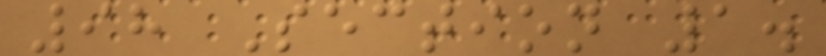98 Section 1.
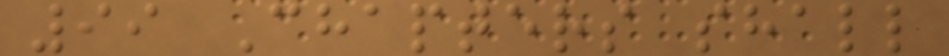99 Chapters shall
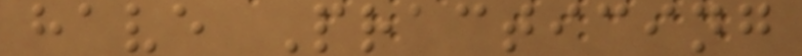have Practicing
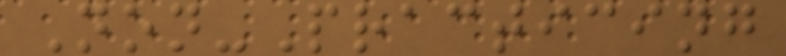Non-Practicing
